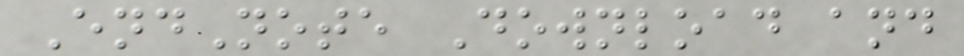EndNote Download and
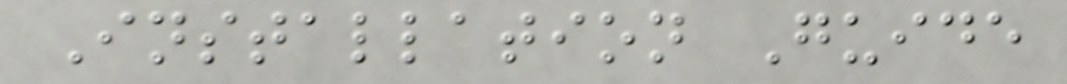Installation Guide
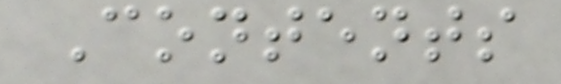Contents
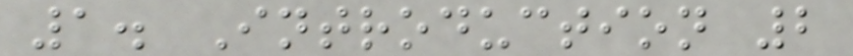1. Introduction 2
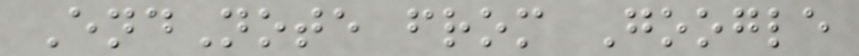EndNote from Google
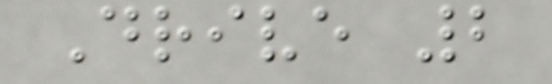Drive 2
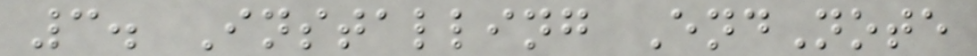3. Installing EndNote
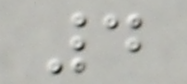4
